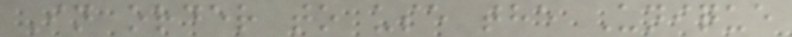In order to use the Unique
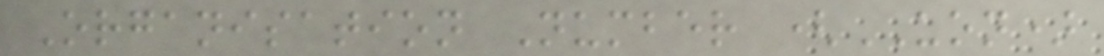Organisation Number (UON)
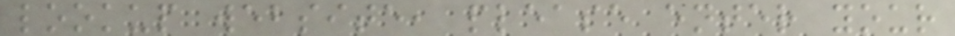lookup website, please enter your
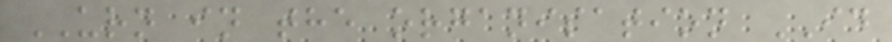URN in the organisation ID
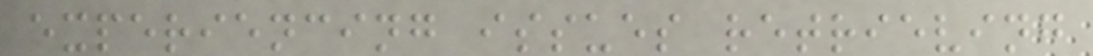experiencing issues retrieving
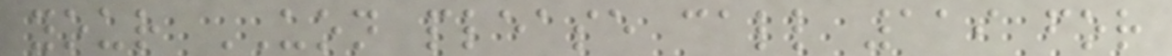your UON please call 119 for
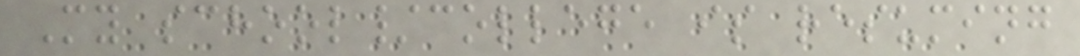My school/college is resuming
